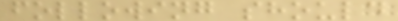following should
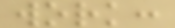work:
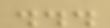...
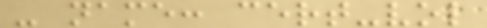- name: cert-vol
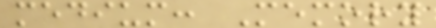medium: Memory
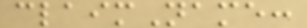claimName:
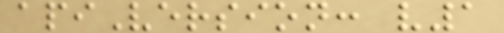apiVersion: v1
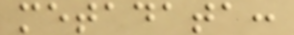metadata:
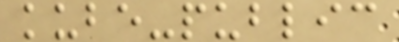kube-public
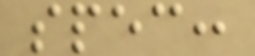spec:
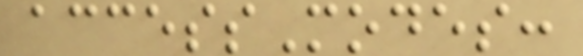accessModes:
